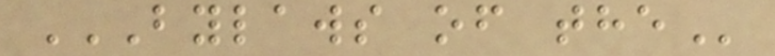BYLAWS OF THE
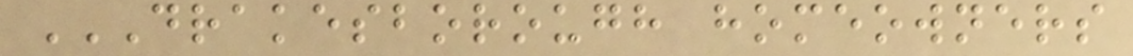DRAKESBOROUGH HOMEOWNERS
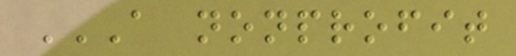A NONPROFIT
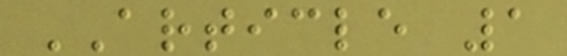ARTICLE 1
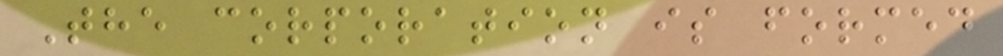The corporation is formed
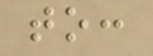to:
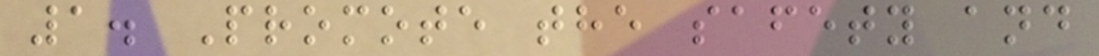1. Promote the safety and
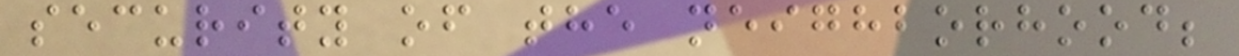security of the neighborhood;
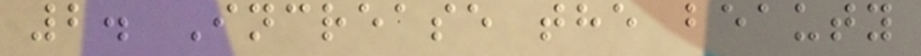2. Increase the beauty
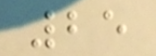25
